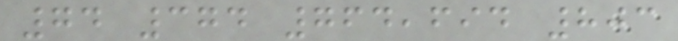74 374 764,694 803
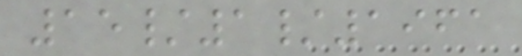15/1/1961
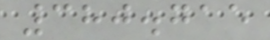380.715
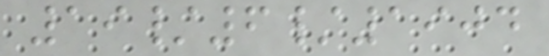19/6/1904
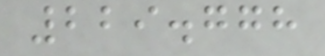229.778
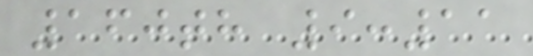160th 9:11
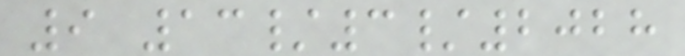9 13/3/2028
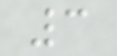3
